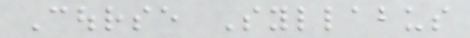Course Syllabus
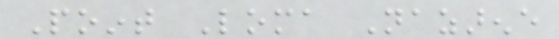Point Loma Nazarene
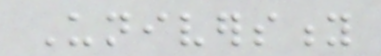University
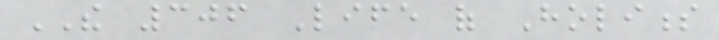THE 306 Life of Holiness
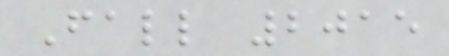Fall 2015
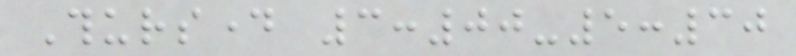Thursday 3:00-5:30
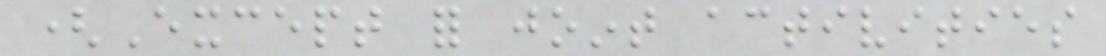(Except for joint activities
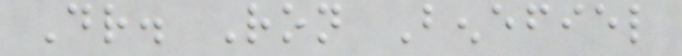Dr. Ron Benefiel
